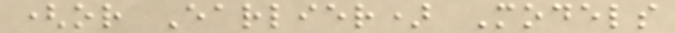(or Earlier) Models
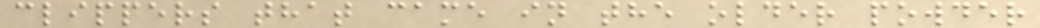clippers that came in the older powder
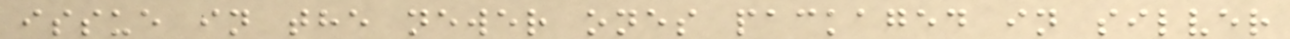issue in the newer ones packaged in silver
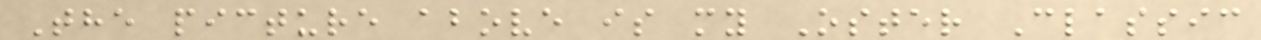The picture above is my Oster Classic
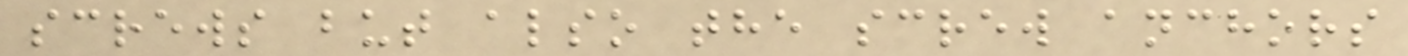screws but also the screw anchors
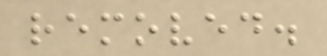removed.
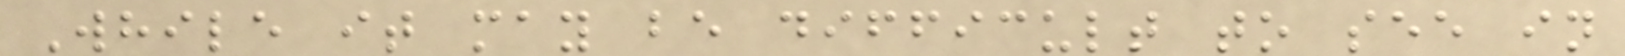While it may be difficult to see in
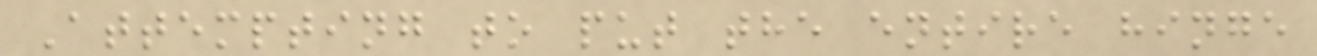Attempting to put the entire hinge
